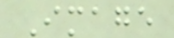Image
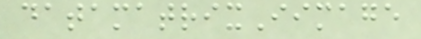datamatrixIimage
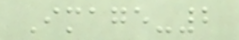Image-2
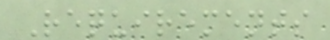Requirements
